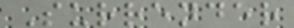Surrender
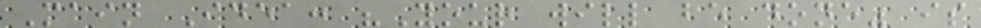Main Idea: "Your will be done" is
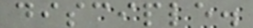disciple.
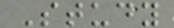Study
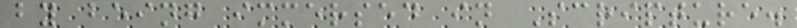by being immersed in Scripture.
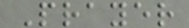Prayer
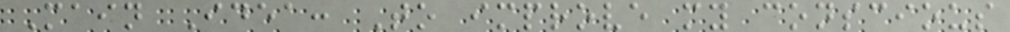Main Idea: To improve my conscious
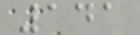141
